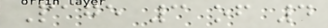Page 3 of 4
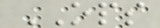OPS
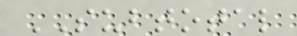SUBTOTAL
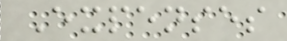Expenses
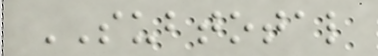SUBTOTAL
